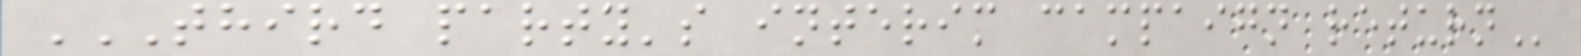THIRD PARTY'S INTERIM CAMPAIGN RETURN
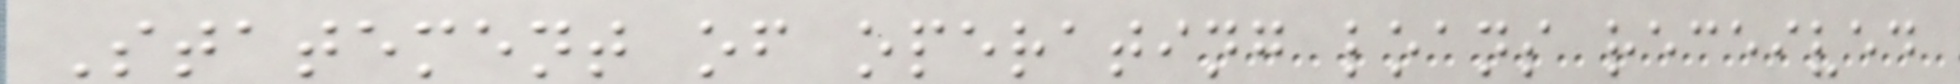Statement of operating loans received
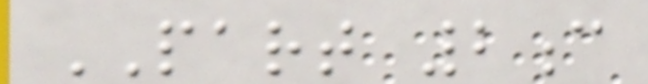PART 2c
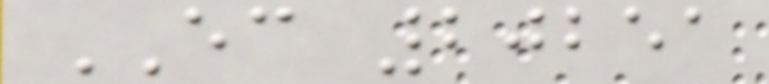EC 20251
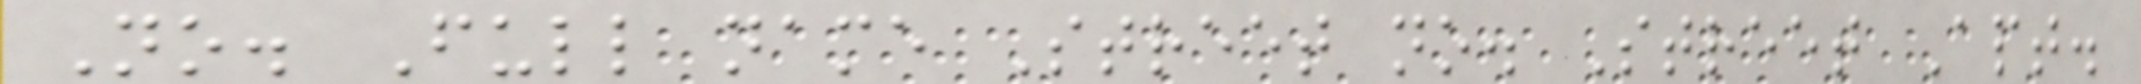No. Full name Street no. Street Apt.
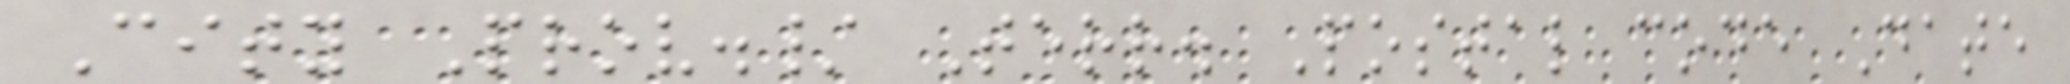City Prov./ Terr. Postal code Date
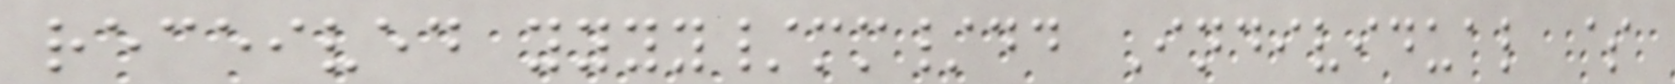received yyyy/mm/dd Individual $
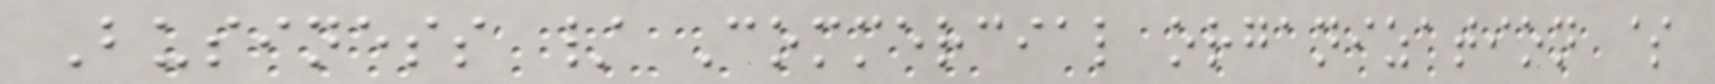Business / Commercial organization $
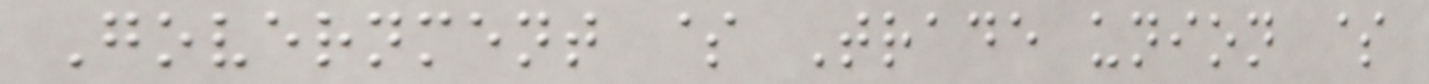Government $ Trade union $
